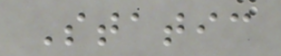Static
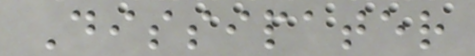Dissipater
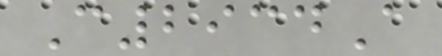C2934A
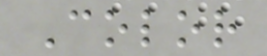Color
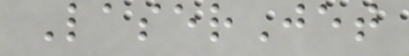LaserJet
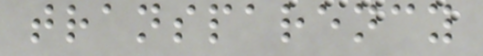transparency
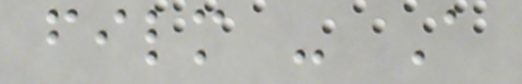film - A
